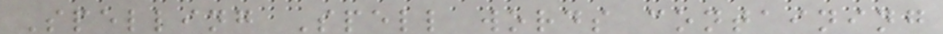Spelling Spell words containing
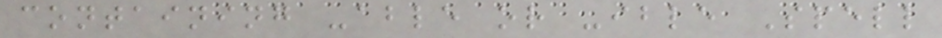containing -able or -ible Spell
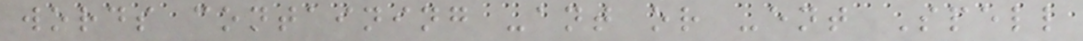words containing -ant or -ent Spell
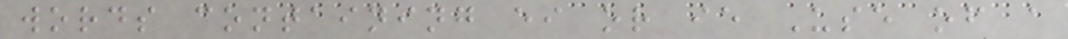words containing ei or ie Use of a
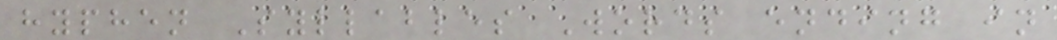hyphen Syllables Words ending in
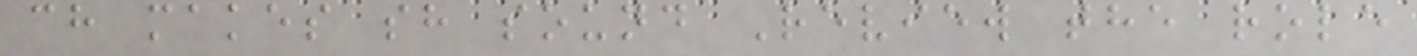ch makes sh sound Review the role
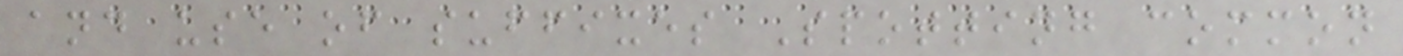and use of suffixes Spotting common
